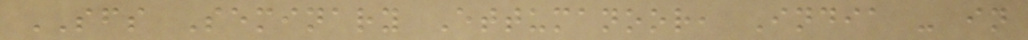SFS Seminary Ettumanoor, India - in
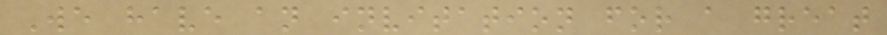We have an invitation for a great
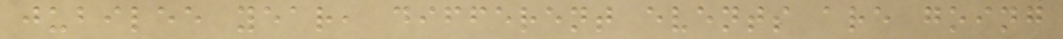jubilee year, different events are going
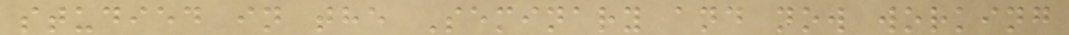studied in the Seminary and now working
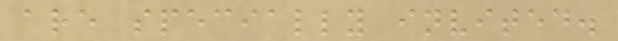are specially invited.
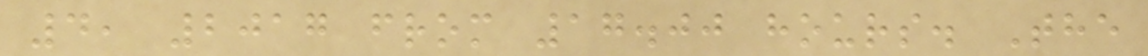4, 2017 from 17.00 hours. The
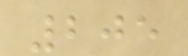205
